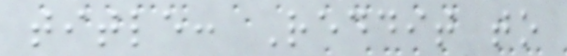title: Reddit to
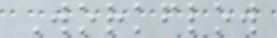Workflow
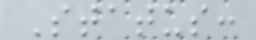Status:
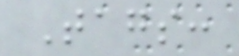Tags:
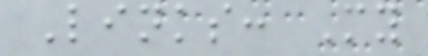Links: My
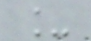_
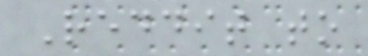Reddit to
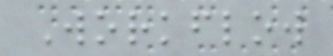Workflow
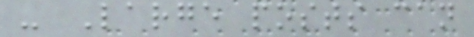- Large posts can
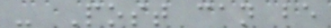- Post can be
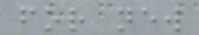for new
